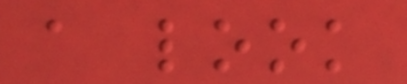a look
